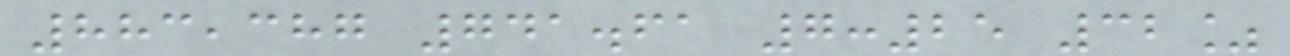883,387 741.61 7:25 32%
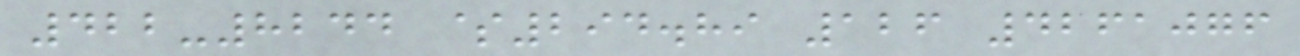422-8244 $294.89 126 4261076
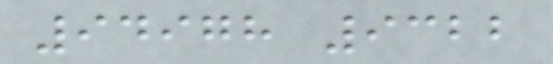94978 9322
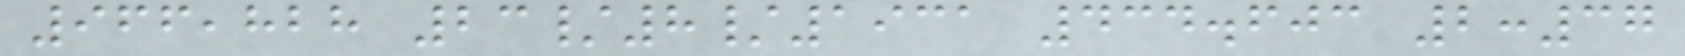966,828 23/8/1931 434.603 2:37
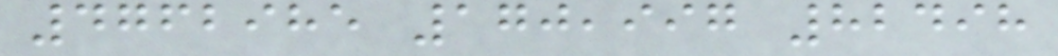4762985 170,997 82498
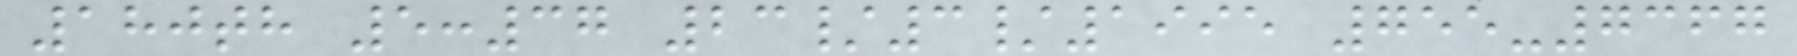180th 5:37 23/3/1995 755-7367
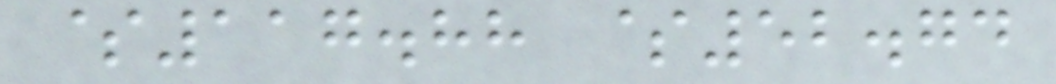$117.88 $52.74
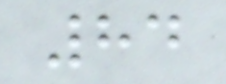84
